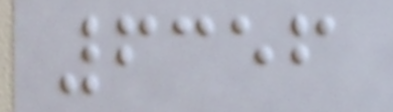6356
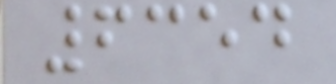6354
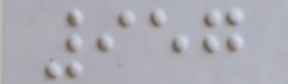957
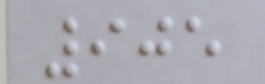905
